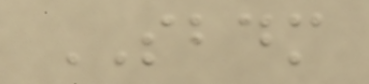SBDM
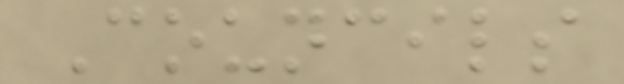Councils
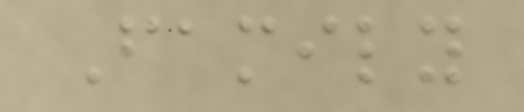Family
